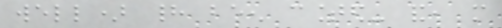well) had been counted- and, more
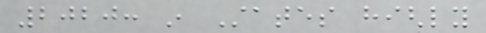2020: in States highly
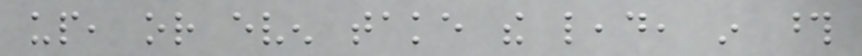up, or even take the lead, in those
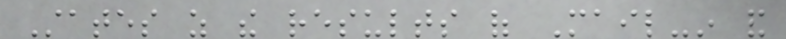States as the results of Mail-in and
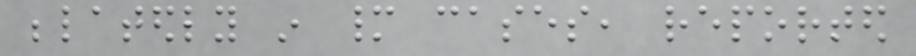belatedly in many cases, reported
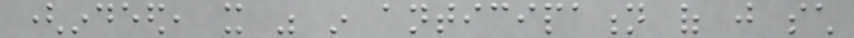(indeed, it was in anticipation of just such
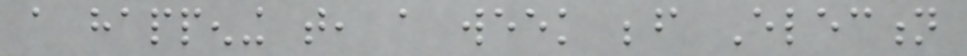a happening that, a week before Election
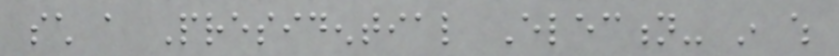such a Presidential Election- in which
